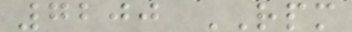7200 RPM
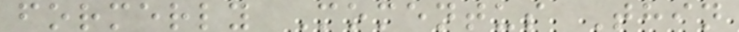formerly Momentus Thin
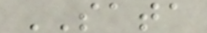SATA
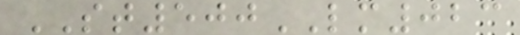ST500LM023
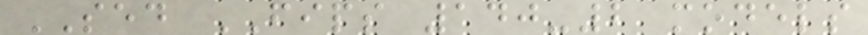SED FIPS 140-2 models
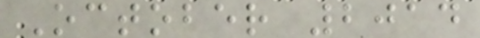October 2014
